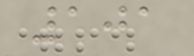101
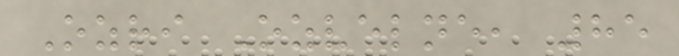Ozri Ozvelne, 85
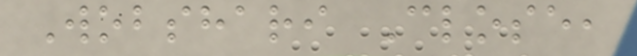Wobshari Close,
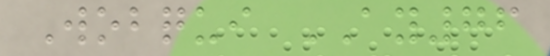Wobqui AY76
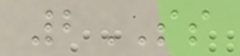2SS
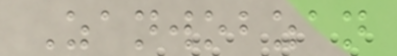Zanwobzan
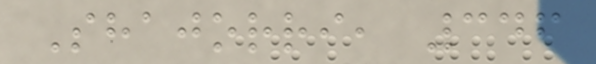Shajorri, 346
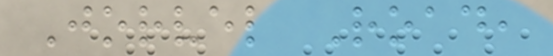Jorvel Road,
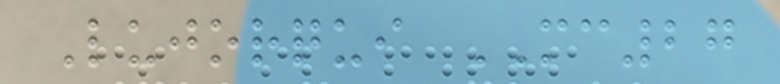Lujorqui MC27
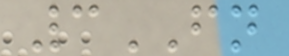3FN
